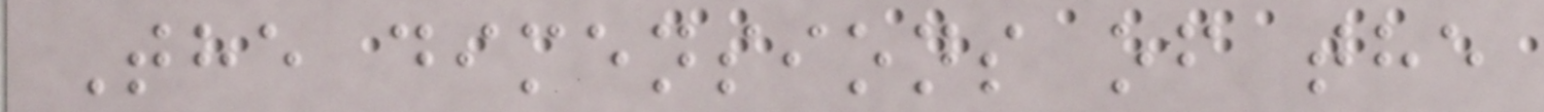The dimensions of the
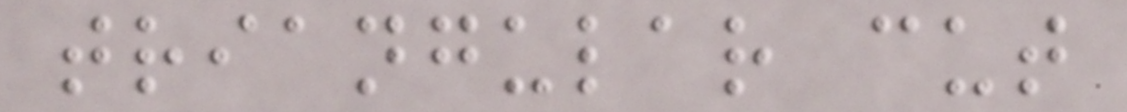triangular cut
